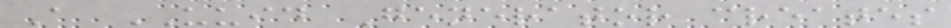A UUID Generator creates
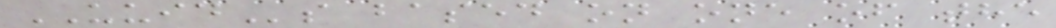UUIDs based on one of the
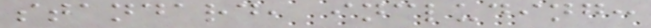standard, including:
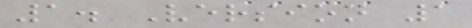1. Version 1
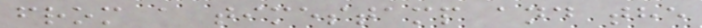from a timestamp and the
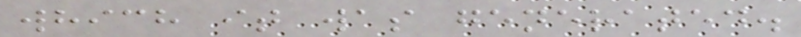which it was generated.
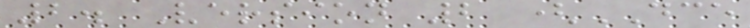2. Version 2 (DCE
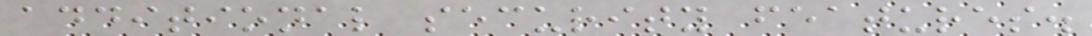additional security features.
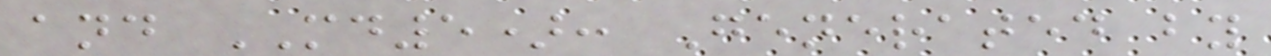and MD5): Generated by
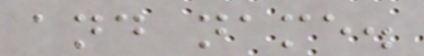and name.
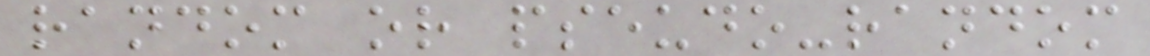random or pseudo-random
